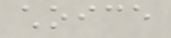choice
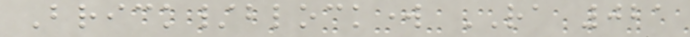Brick/blockwork RA 021
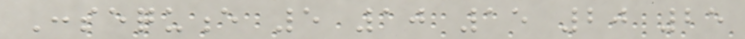Consequence 5 10 15 20 25
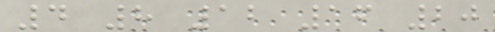4 8 12 16 20
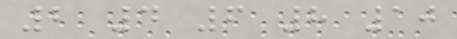2 4 6 8 10
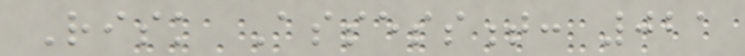Risk Assessment: 021
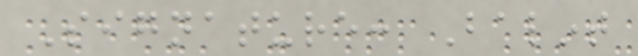Signature: Balint
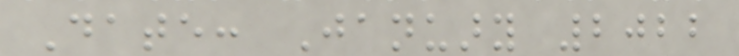Date: January 2022
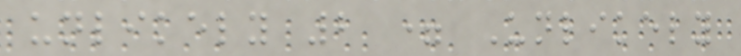unlikely 2 = Unlikely
